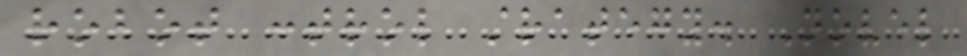robot control strategy. Novel
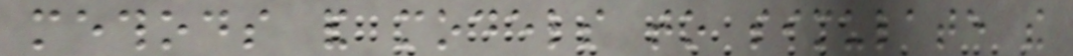methods and models to simulate the
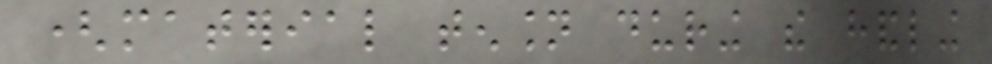(material tension during the handling
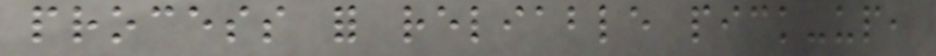process for reliable pick-up,
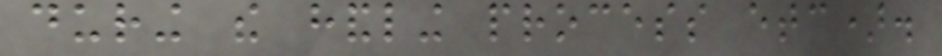during the handling process etc).
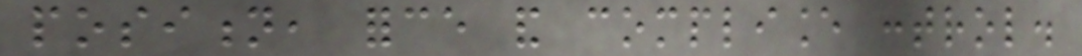position, force and compliance control.
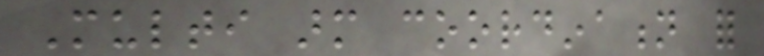Multi arm coordination for
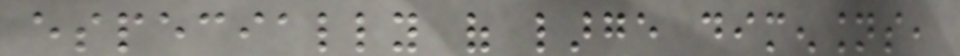especially of large dimensions,
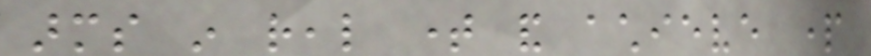arms in real time and achieve part
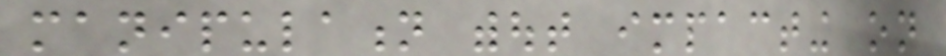manipulation without impacting on
